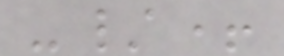-/+
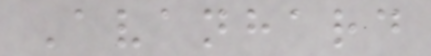Avanhard
